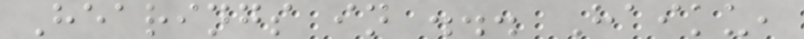Hearings in ... Haiku,
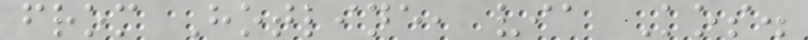from Hotline, via Kos.
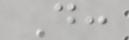D:
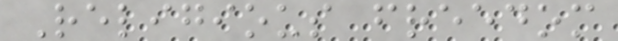Religious freedom
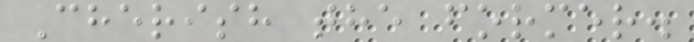Cherish the former.
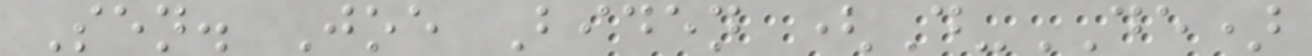Sen. Joe Biden (D-DE)
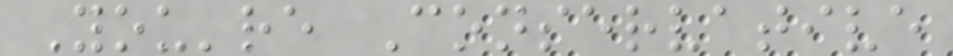You're Conservative
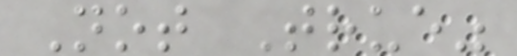Not True"
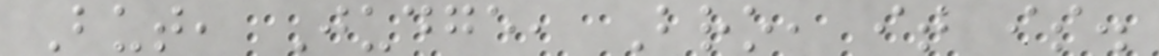But, Judge, Bro, it is.
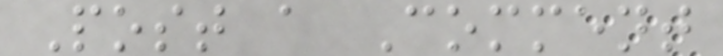Post a Comment
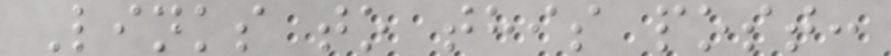Links to this post:
